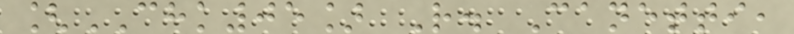[CHK05] R. Canetti,
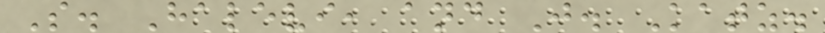S. Halevi, and J. Katz.
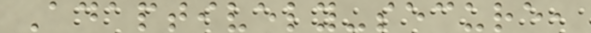Adaptively-secure,
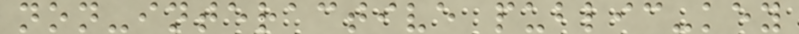non-interactive public-key
